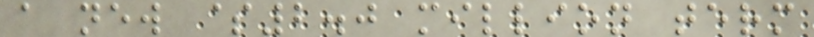a new $2.0 million term
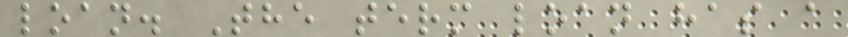loan. The term loan has a
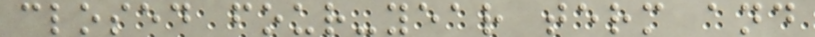closed four-year term and
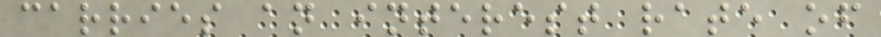carries an interest rate of
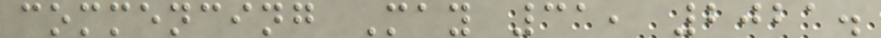commencing May 31, 2021.
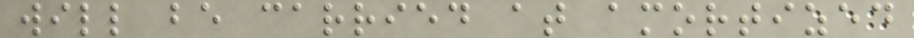will be carried at amortized
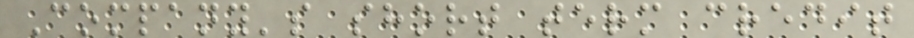Company's short term credit
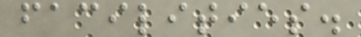facilities.
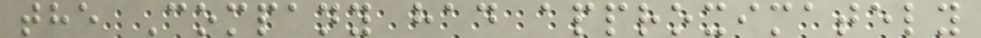the Company had approximately
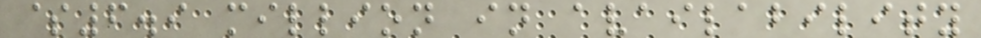$6.9 million in availability
